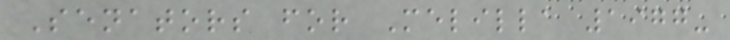Senators for Melilla 1977-
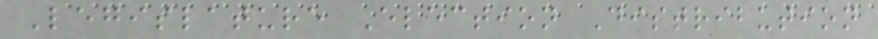Legislature Election Distribution
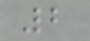2
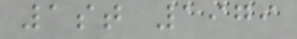1st 1979
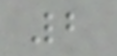2
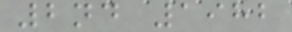2nd 1982
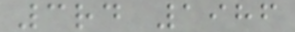3rd 1986
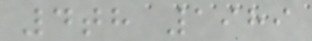4th 1989
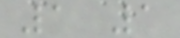1 1
